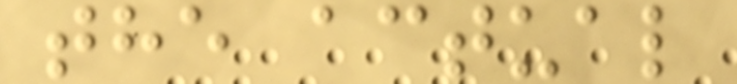the actual
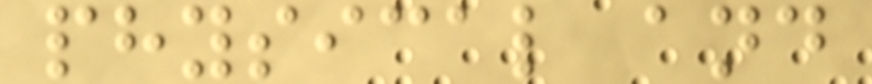physical and
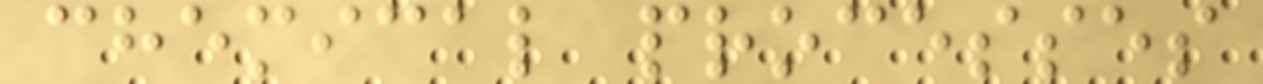chemical processes
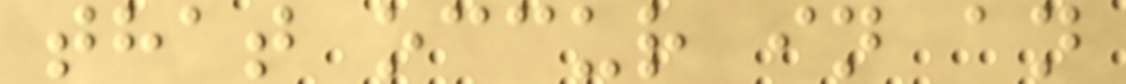that occur in an
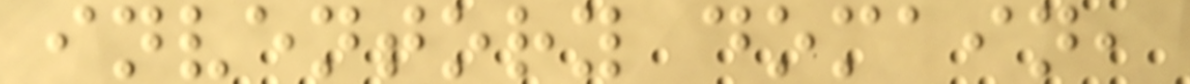inventory domain,
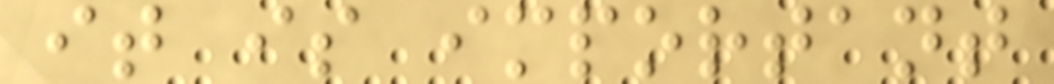it is important
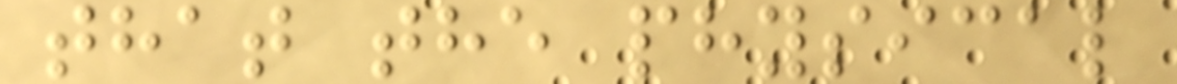that the physical
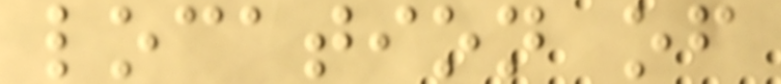location of
